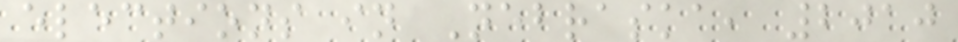elections in Nebraska, 2010
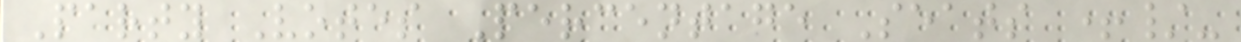Party Votes Percentage Seats +/-
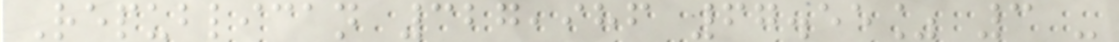Republican 327,986 67.55% 3 -
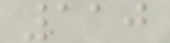110
